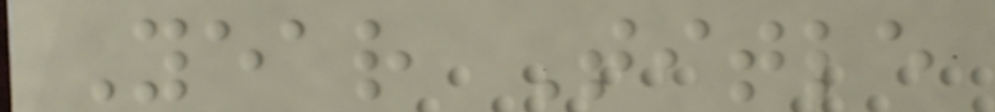Year Title
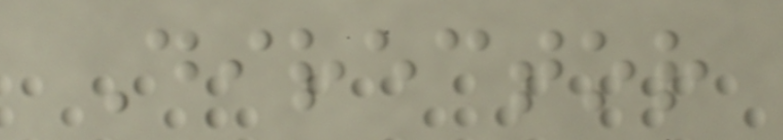Director
